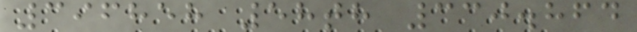396858 58th 330.864
